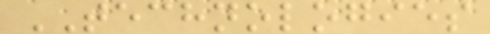TECHNOLOGIES
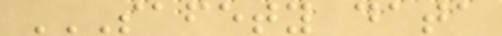SAFETY DATA
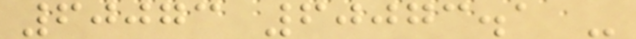60073 60073.1 -
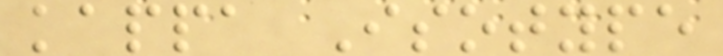kappa Isotype
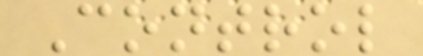Control
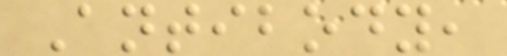Antibody,
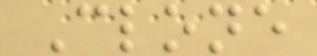Clone
